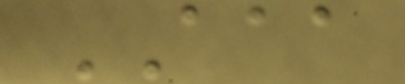AAA
